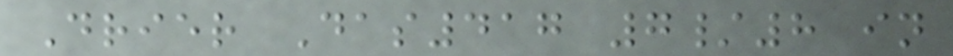Drier Das417 7/8 in
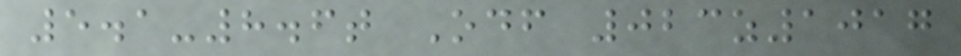5.1-8.6t Odf 023z1017
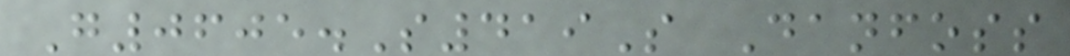G0605.S419S Danfoss
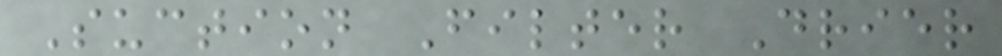Suction Filter Drier
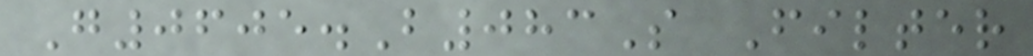G0605.B083S Filter
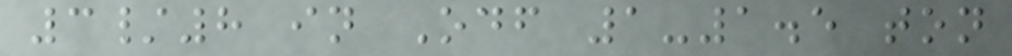3/8 in Odf 1-1.5 ton
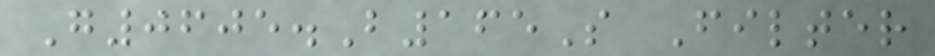G0605.B165S Filter
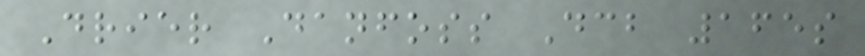Drier Danfoss Dcb 165s
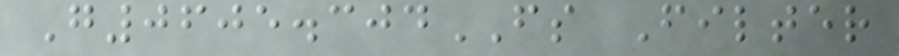G0605.304FS Filter
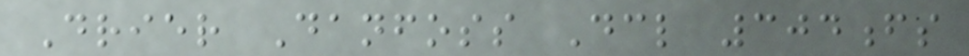Drier Danfoss Dcl 304fs
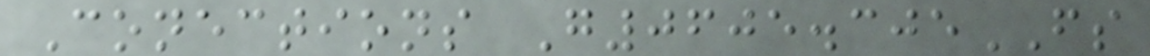Conections G0605.305FS
